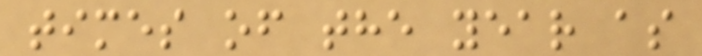times of the year as
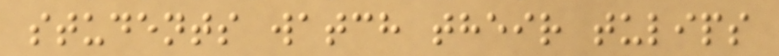students watch their tulips
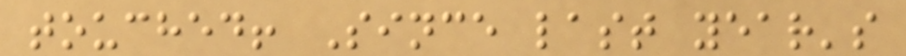touched! Since last year's
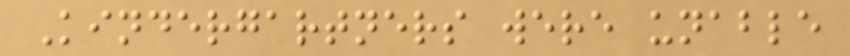Kindergartners were unable
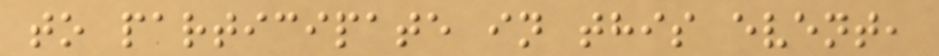to participate in this event,
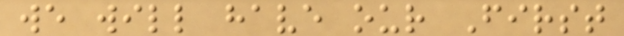we will have our First
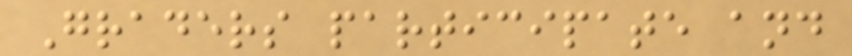Graders participate and
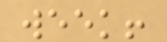week!
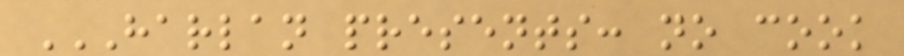HARLAN PRESENTS: NO COOK
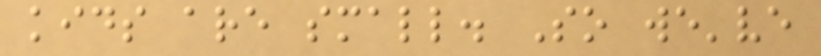kids are small. So we've
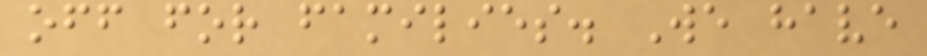off for families. We have
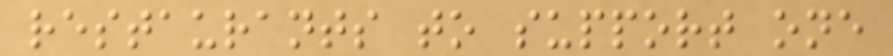restaurants to support one
